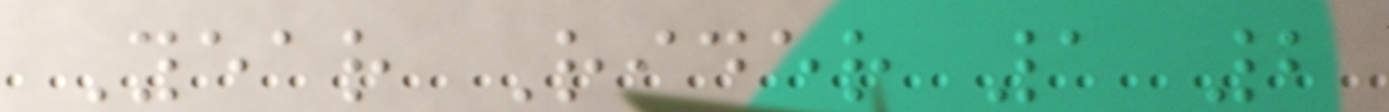Year Rider 1 2
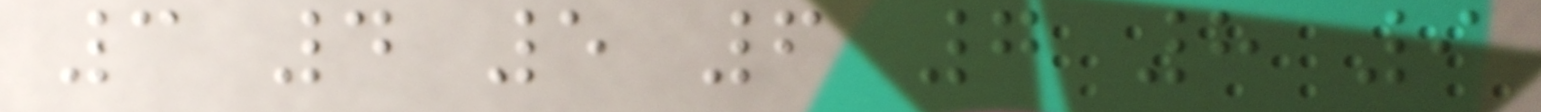3 4 5 6 7 8 9
